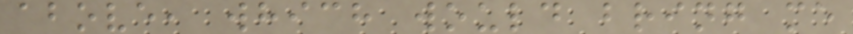above, which would bring me
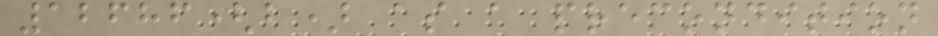12686(b) as a precondition
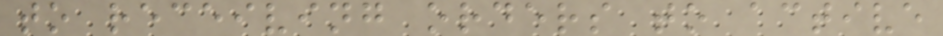to receiving orders to active
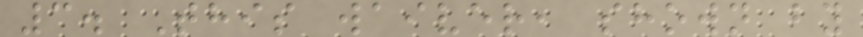3. This waiver, shown by
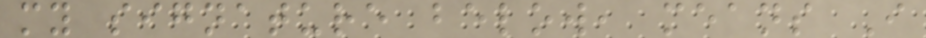my signature below, means I
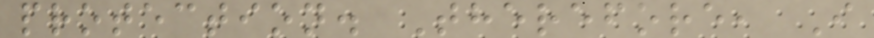protection. Therefore, I
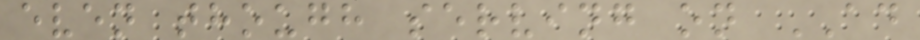even though serving on AD
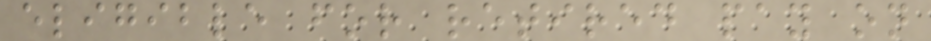eligible for retired pay on
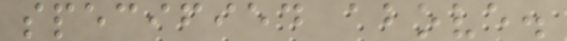specified above.
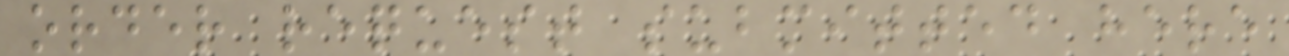order request submitted here
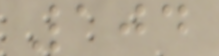104
